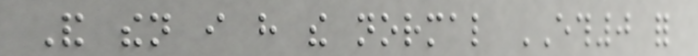And then i have the normal ETH0 for
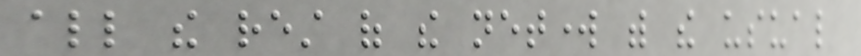all the rest of the network with the usual
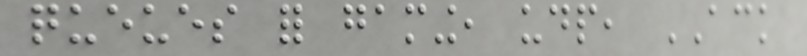queues for gaming, udp, ACK
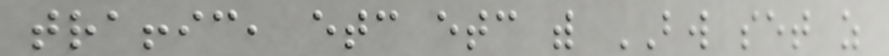traffic, etc etc with BW set as
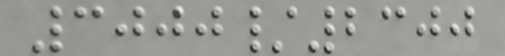3000/2300
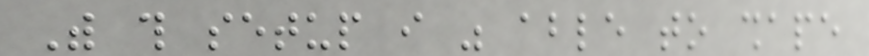With this setup i was able to shape
